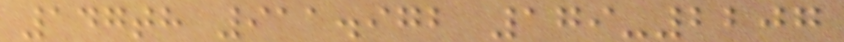147th 911.972 179-2207
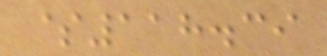$118.39
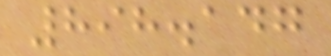898.147
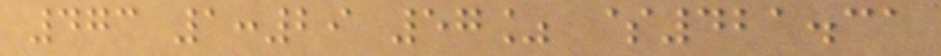473 1:29 57% $421.31
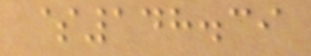$148.39
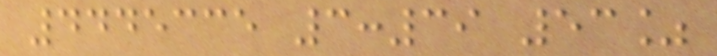4445335 3:39 53%
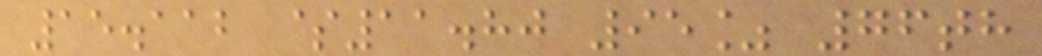15.112 $11.80 95% 76th
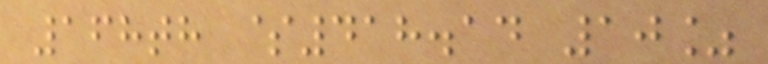168th $418.14 10%
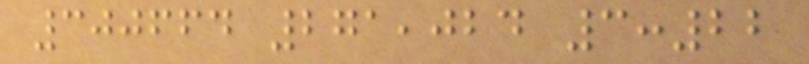300664 271,024 3:22
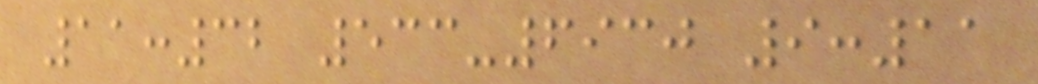11:32 533-6930 9:11
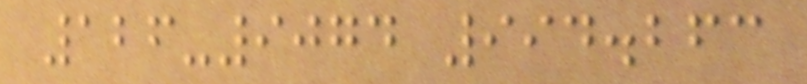126-9074 994.263
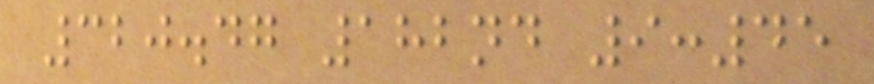320.47 182nd 9:45
